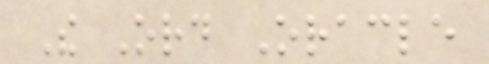The Ord Oracle
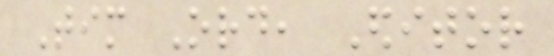Tim Ord, Editor
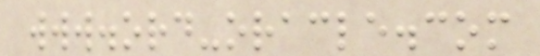www.ord-oracle.com
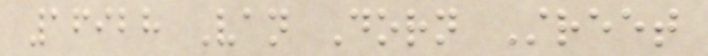16928 Van Dorn Street
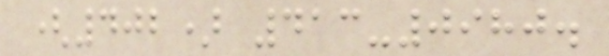(402) 413-0980.
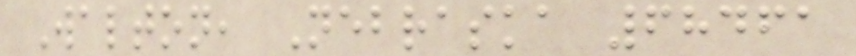Walton, Nebraska 68461
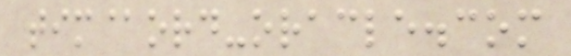tim@ord-oracle.com
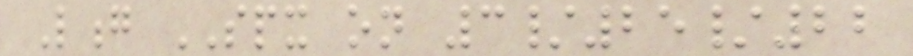Long SPX on 3/25/22
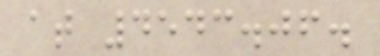at 4543.06.
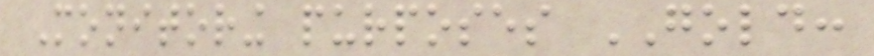Monitoring purposes GOLD:
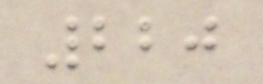220
